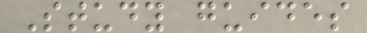Study guides
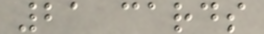21 cards
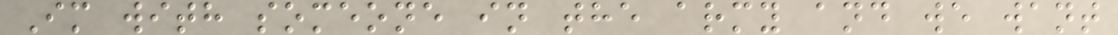Im with someone in the army and we want
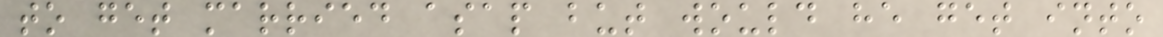to get married asap but would he get into
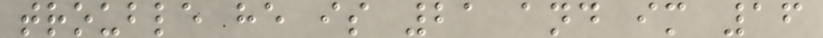trouble he is 21 and im 16
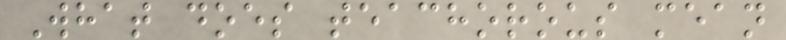What does teachorous mean
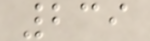239
